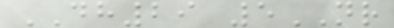DH29 5NR
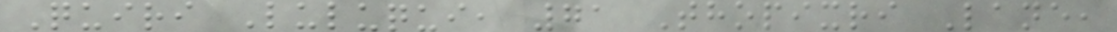Quiri Luluqui, 71 Thopixri Lane,
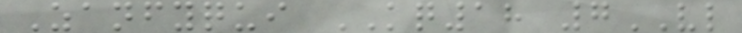Zanfyqui KQ18 7VL
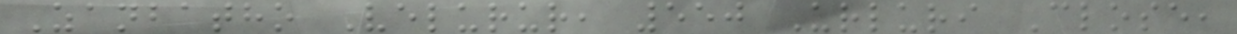Zanbatho Velurur, 550 Urluri Close,
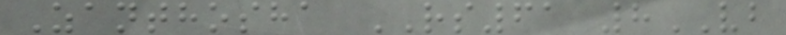Zanthosha RS61 8VB
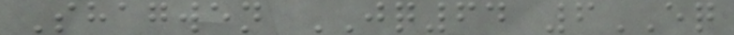Shagwen JQ64 6EQ
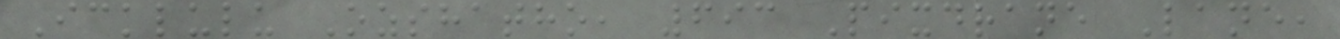Icklulu Ozshatho, 693 Pixdrane Lane,
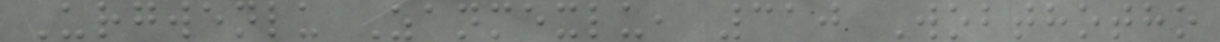Urgwenlu Zanmexlu, 310 Wobthotho
